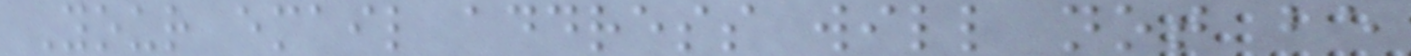Your email address will not be
